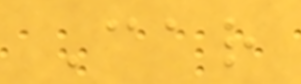Car
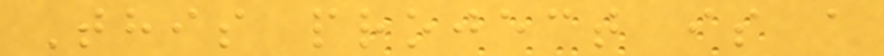This project is a
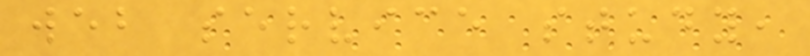web service study,
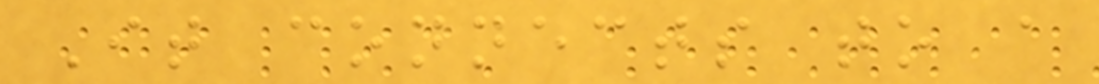It connects to a
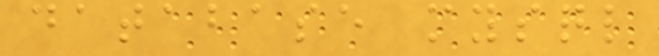database mysql
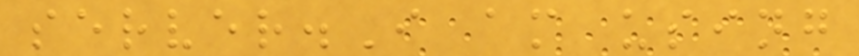server.I am using
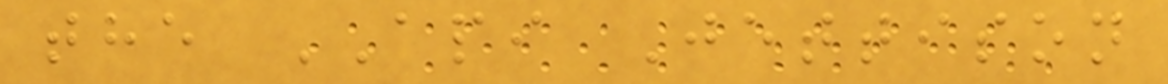the API Jettison
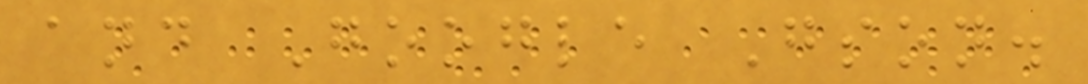and Google Gson.
